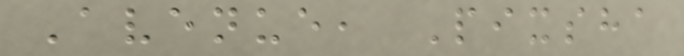Avenue, Pixsha
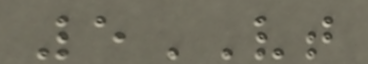5VT
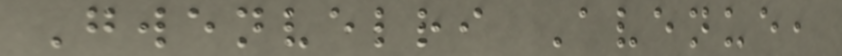Gwenvelri Avenue,
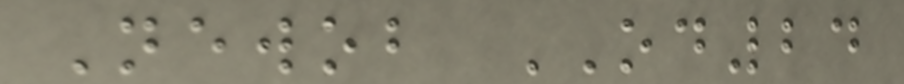Newob OD24
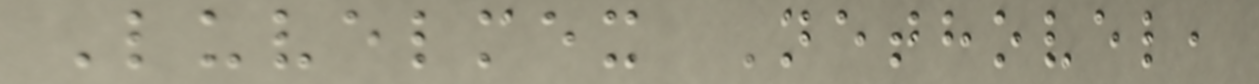Luvelmex Nethovel,
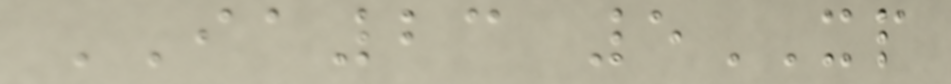IA23 5XP
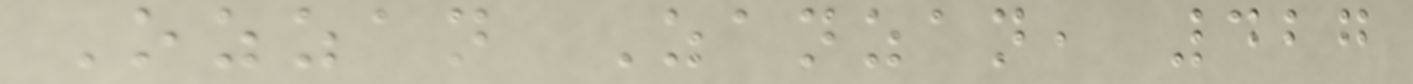Ozzan Zanzan, 427
